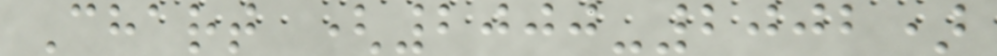Chart (2000-2002)
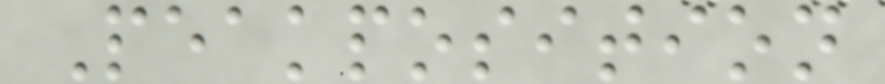Peakposition
